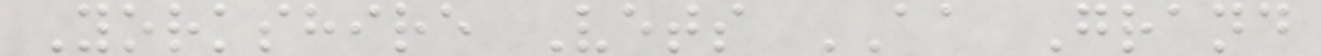Yorkshire Vets AA Grand
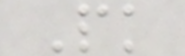Pk
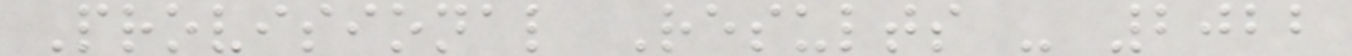Provisional Results - 2022
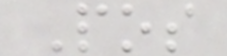Pos
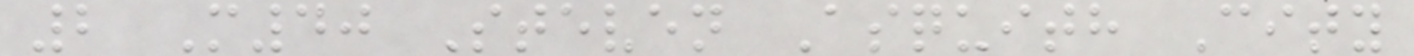2 M40 Steven Asquith City
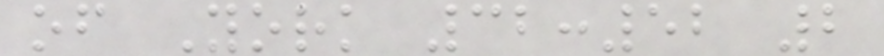of York 32:52 2
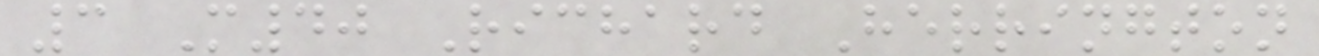3 M40 Richard Herrington
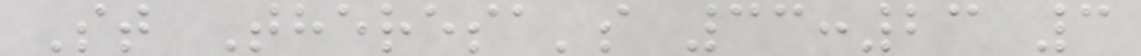St Theresa's 33:23 3
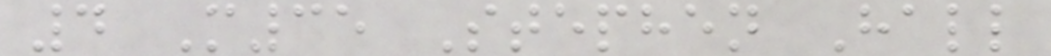4 M35 Stephen Hall
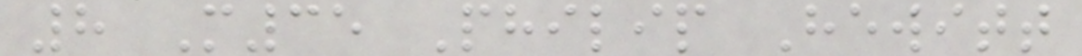8 M35 Philip Hewitt
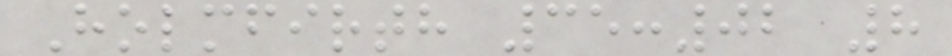Holmfirth 35:02 8
